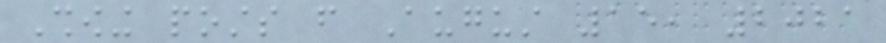Showing posts from August 15, 2021
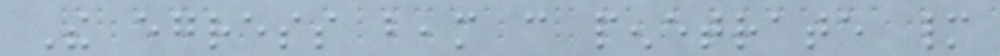The egress beam can penetrate many
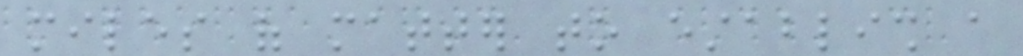miles of matter to establish a
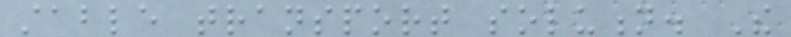stable transport solution. The
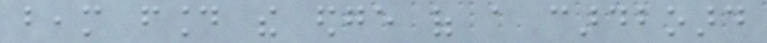beam found the edge of a cardboard
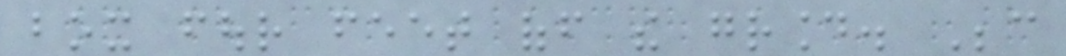box four feet off the ground. Because
